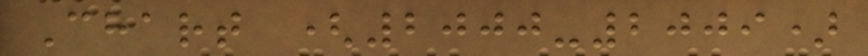Chart (2000-2009)
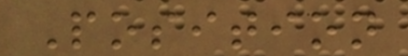Position
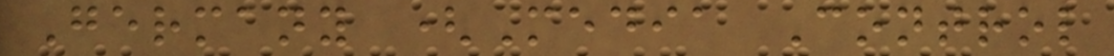Germany (Media Control
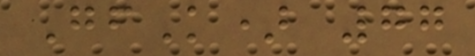GfK) 77
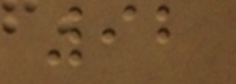92
